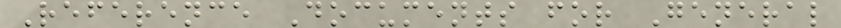Reference Documents for General
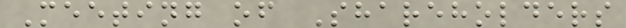Meeting of Shareholders
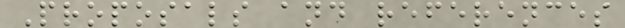Proposals and references
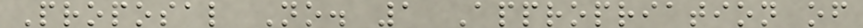Proposal No. 1 Appropriation of
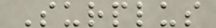Surplus
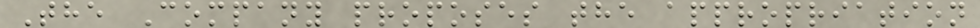The Company proposes the appropriation
